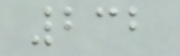232
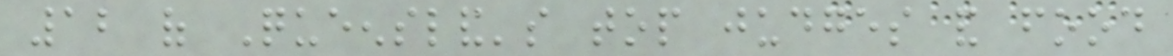12 of Queensland's top judges and food
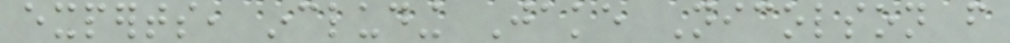experts, including Jake Nicolson from
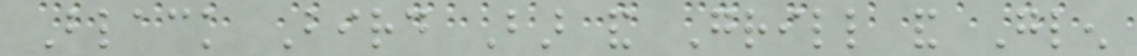Black Bird Bar and Grill and Glen
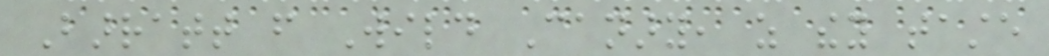Barratt from Wild Canary, as they taste
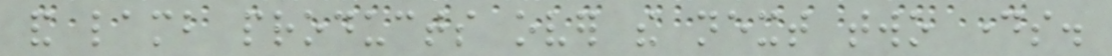and lamb products over the next two days.
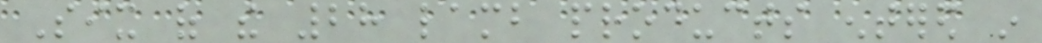Six of the 28 lamb products entered in
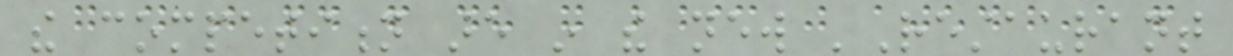the competition are in the new 'Restaurant
